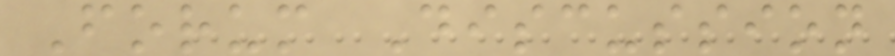Forum Discussion
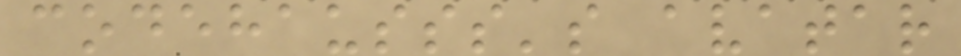codehausss's avatar
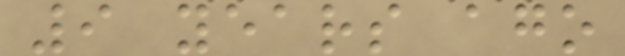9 years ago
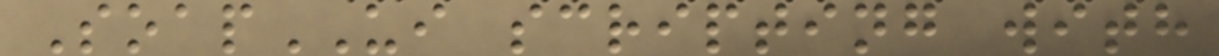SoapUI scripting with
